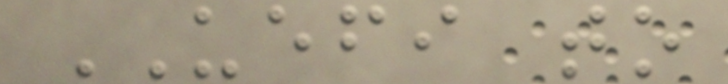UEFI to
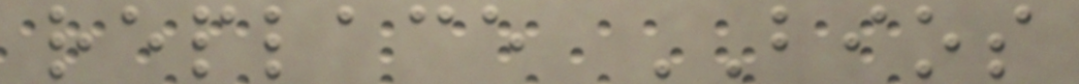replace BIOS
